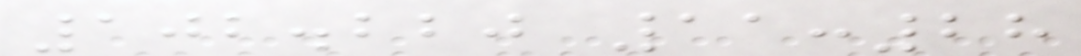102.220 11:28
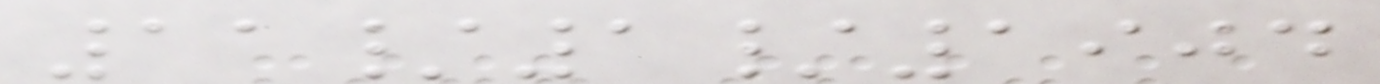11/1/1904
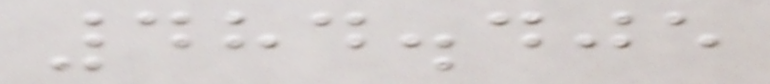484.405
